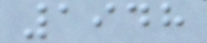1948
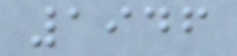1946
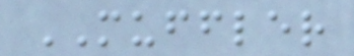MUFFLER
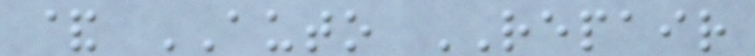& AUTO REPAIR
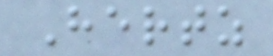Hertz
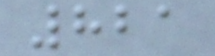821
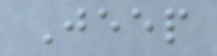Jeep
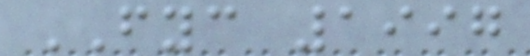FYC 1997
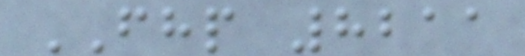FHP 8211
